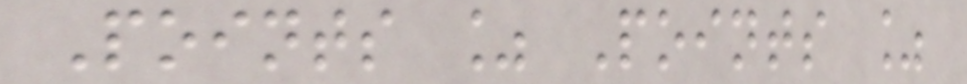Points % Points %
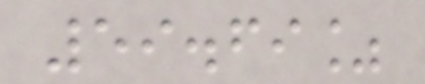59.69%
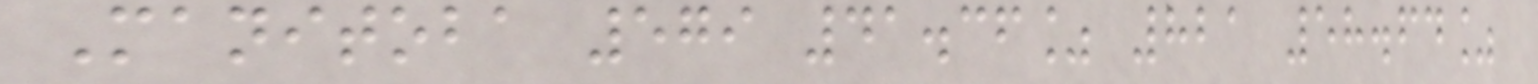Manitoba 579 41.36% 821 58.64%
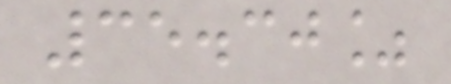35.30%
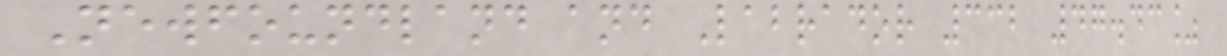Newfoundland and Labrador 332 47.43%
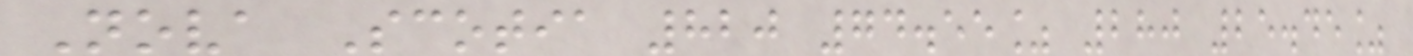Nova Scotia 820 74.55% 280 25.45%
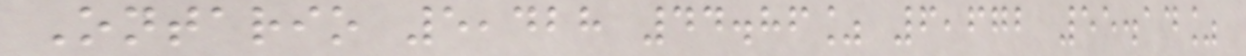Ontario 5,428 44.86% 6,672 55.14%
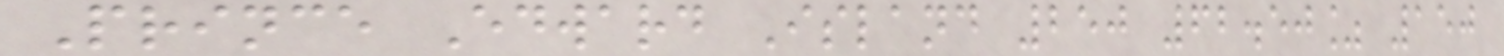Prince Edward Island 250 62.50% 150
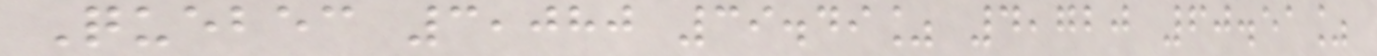Quebec 3,080 39.49% 4,720 60.51%
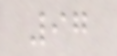97
